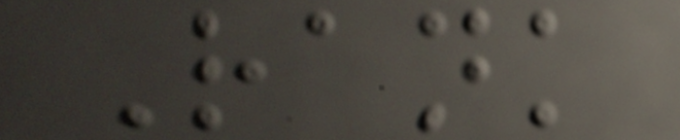Rank
